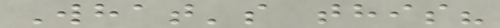What's this?
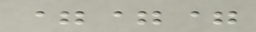===
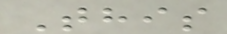This
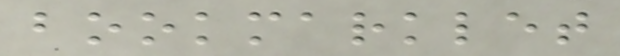bookmarklet
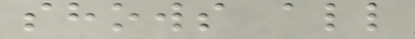shows all
